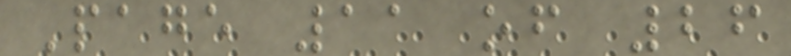Page 11 of 26
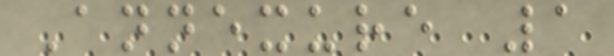Annexure 1
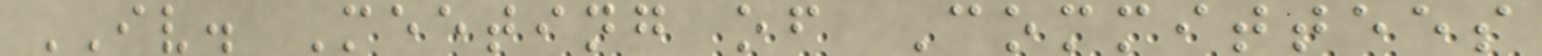IV. Meeting of Committees
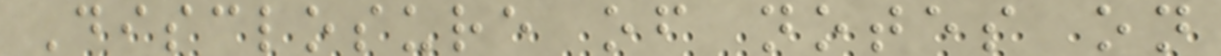Disclosure of notes on
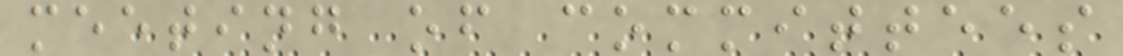meeting of committees
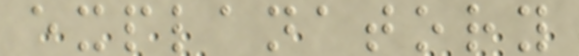explanatory
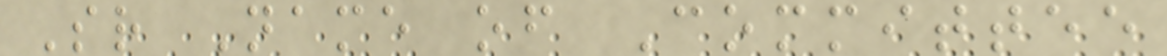Sr Name of Committee
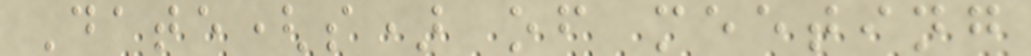Date(s) of meeting
